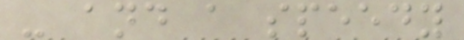- and a speedy
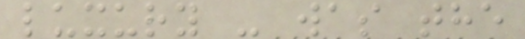luxury - was the
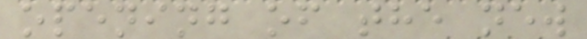opening of the new
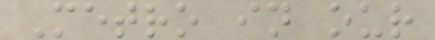Metro in our
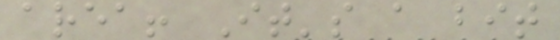area! It's a bit
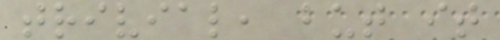trivial, but it
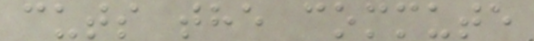cuts the commute
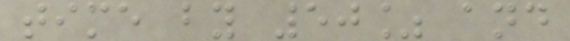time by 50% and
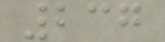237
